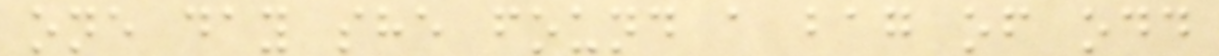one day she found a bag of odd
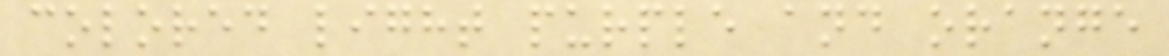colored light purple and orange
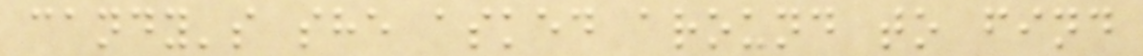candy's she asked around to find
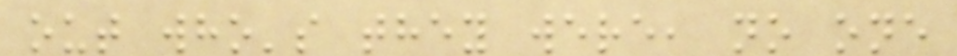out who's they were, no one
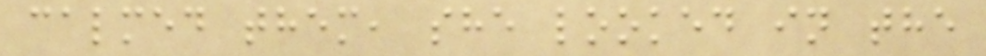calmed them, she looked in the
